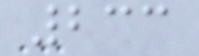233
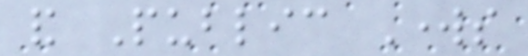and Public Works
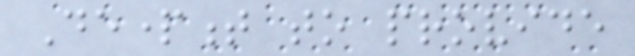Department to provide
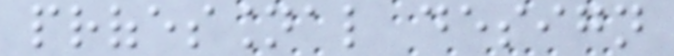professional design
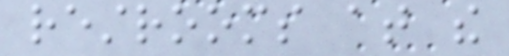restrooms at the
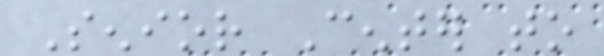Senior Center to
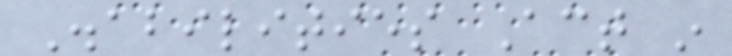Disabilities Act in
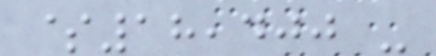$18,400 -
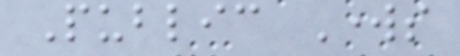Public Works
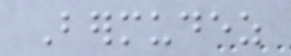Bermudez
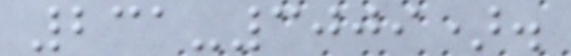231-3009).
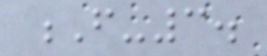F-3.
